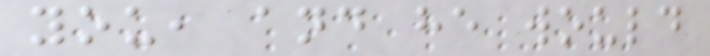you, and he would
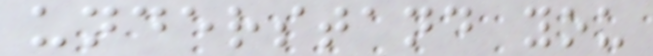understand you
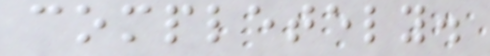completely.
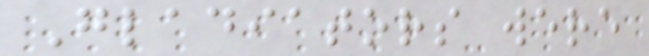Gladiators were
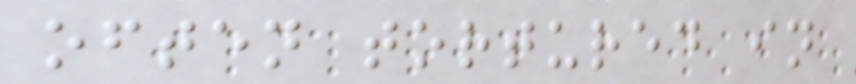often tortured in
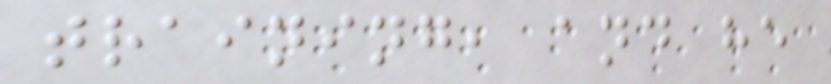training, and he
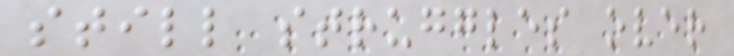still struggles over
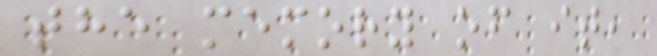the memory of it,
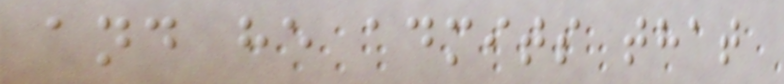and he admits that
